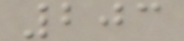203
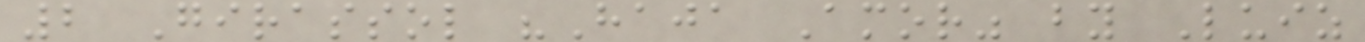2 Girassol "Haja Amor" by Luiz
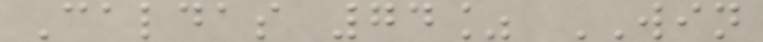Caldas 74% WIN
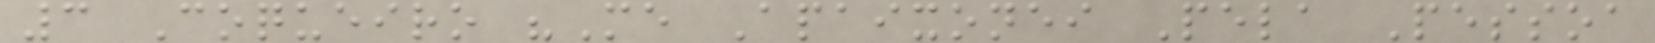3 Coqueiro "Me Apaixonei Pela Pessoa
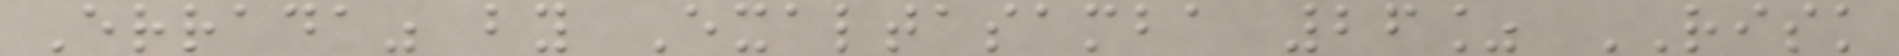Errada" by Exaltasamba 26% RISK
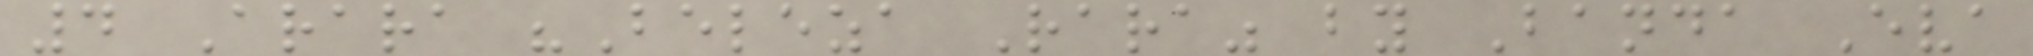4 Arara "Beleza Rara" by Banda Eva
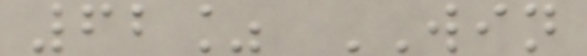62% WIN
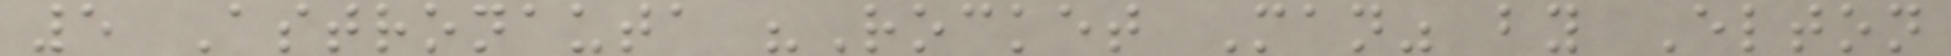5 Astronauta "Rocket Man" by Elton
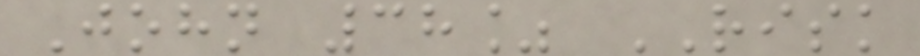John 38% RISK
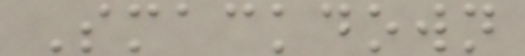Smackdown
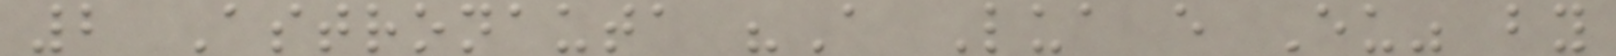2 Astronauta "A Lua e Eu" by
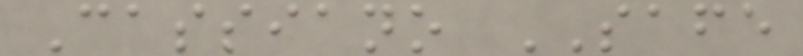Cassiano SAFE
